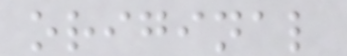original
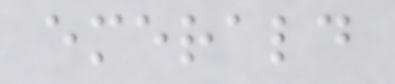emerald
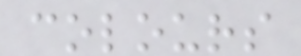colours
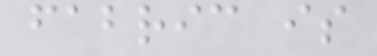fabric is
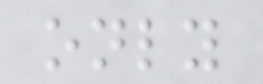only
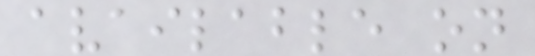available on
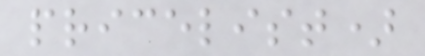pricelist)
